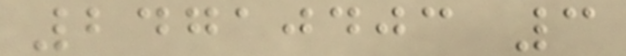24710403 3
